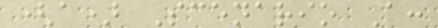(a) Scenario A:
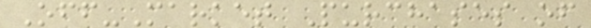Off-Market Purchases of
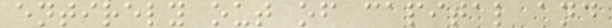entirely out of capital and
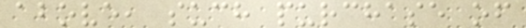above, such purchase of
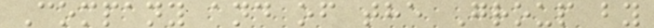Company and of the Group by
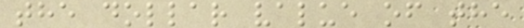the dollar value of the
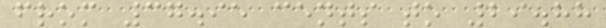from 37.95 cents to 29.88
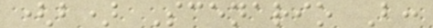(b) Scenario B:
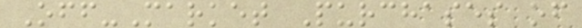Off-Market Purchases of
